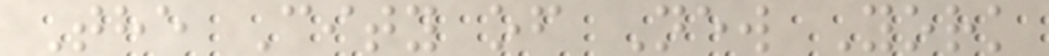The City of New York
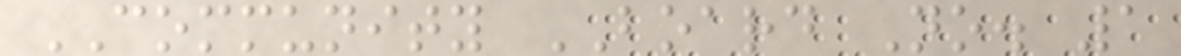COMMUNITY BOARD No. 1
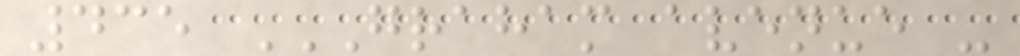435 GRAHAM AVENUE -
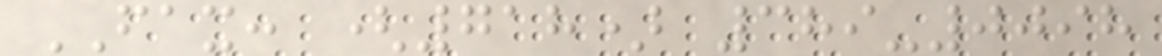FAX: (718) 389-0098
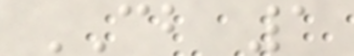CB 1
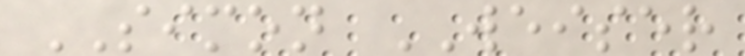SIMON WEISER
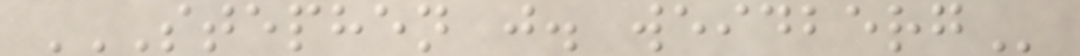STEPHEN J. WEIDBERG
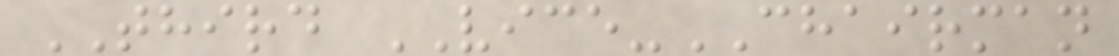THIRD VICE-CHAIRMAN
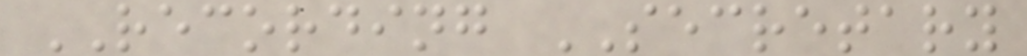RECORDING SECRETARY
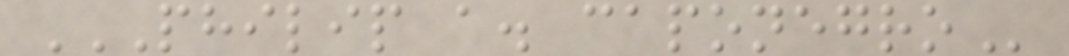PHILIP A. CAPONEGRO
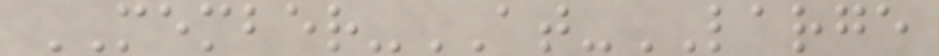MEMBER-AT-LARGE
